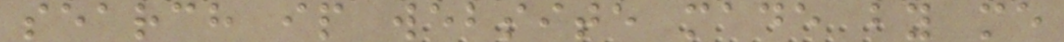search ip website made by me
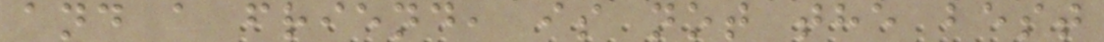and a friend, is not the best
